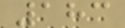183
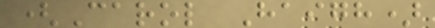(Carol Haigh)
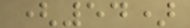(54)
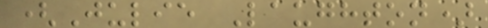(Julie Laughton)
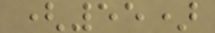(55)
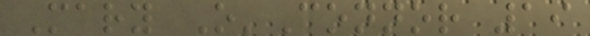Mary O'Connor 19
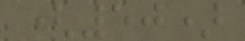(50)
